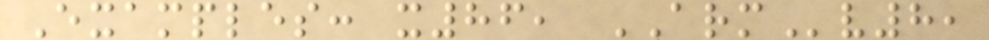Examples: x86, ARMv8,
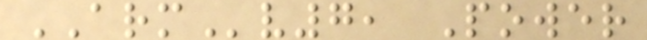ARMv7, Power
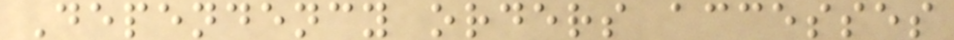Dependency orders accesses
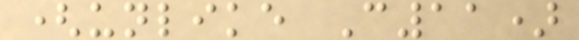(unlike C11)
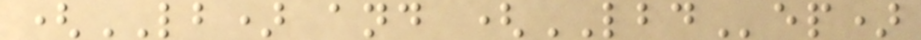(LB) and (LBDep)
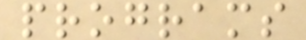programs
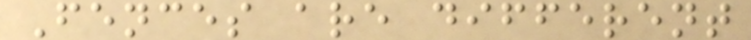Fences are different
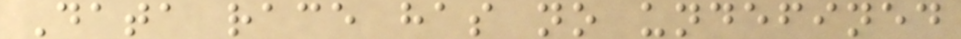Data race has no undefined
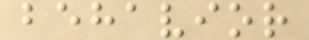behavior
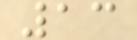13
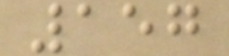157
